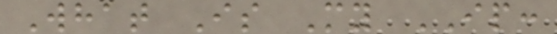What Is My IP:
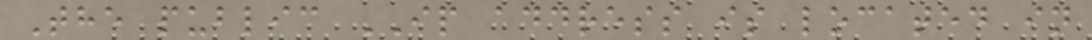The public IP address is located in
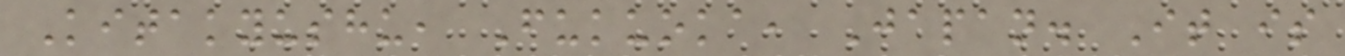Kitakyushu, Fukuoka, Japan. It is
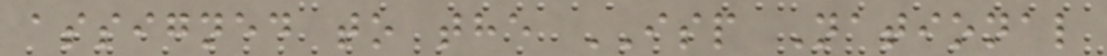assigned to the ISP National
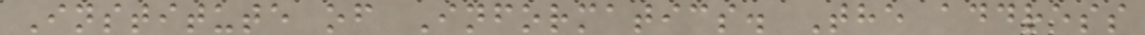Institute of Informatics. The address
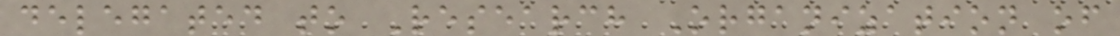delegated to Research Organization of
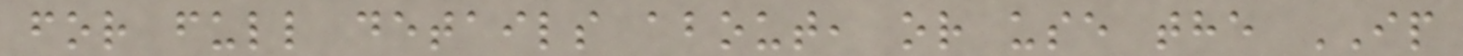for full details about, or use the IP
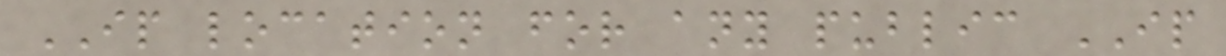IP location for any public IP
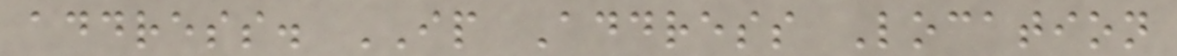address. IP Address Location
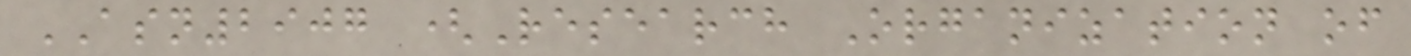ASN2907 (Research Organization of
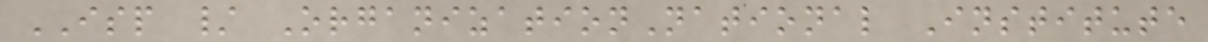ISP / OrganizationNational Institute
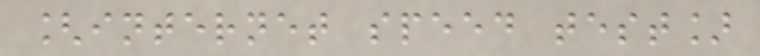[internet speed test]
